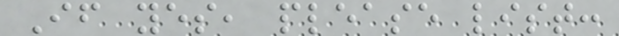If yes, please list:
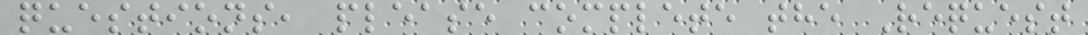questions, please complete the Request
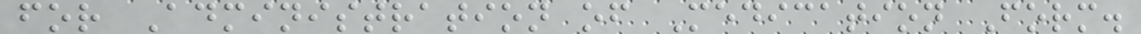for Administration of Medication Form.
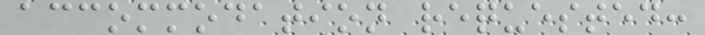accommodation requested:
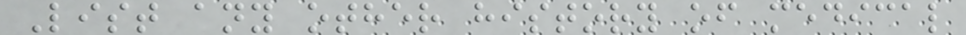List any other history of medical
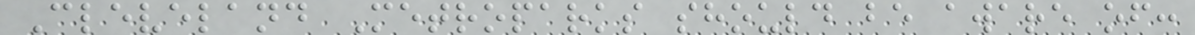Cleveland Metroparks should be aware of:
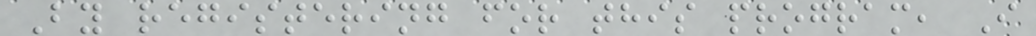By registering for this program, I
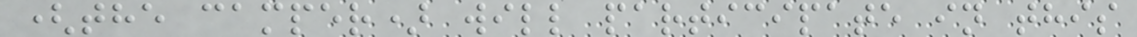(the camper) will participate in this
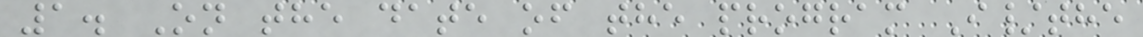1. On the date of the program I/the
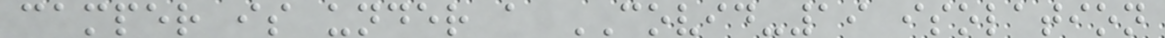camper is under a COVID-19 isolation
